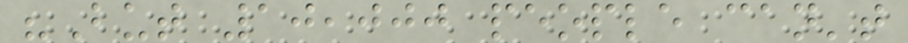"But 10,000 people can't
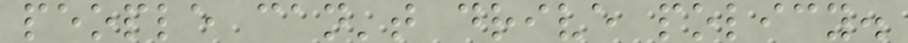people can't drive policy.
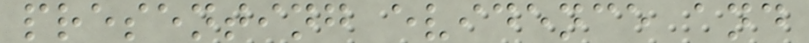presenting evidence and
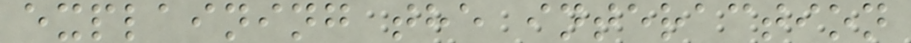explaining the interaction
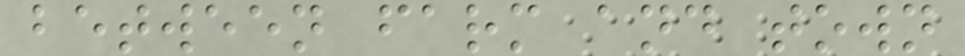between farm and town
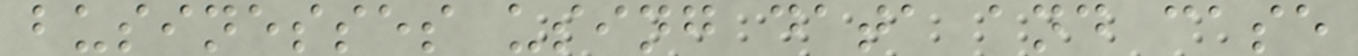businesses using data and case
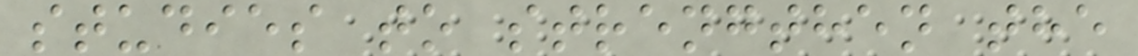studies to strengthen the
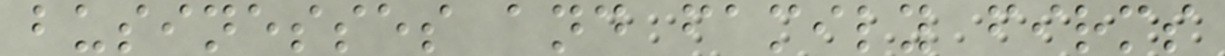businesses and family firms
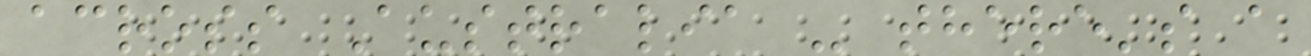across Australia - there's a
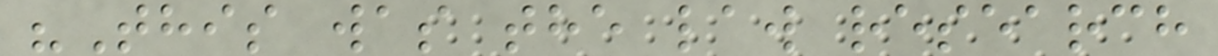"This was the law research
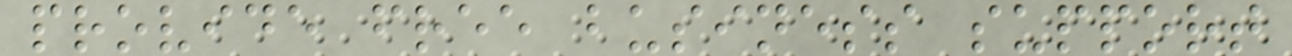provide free business support
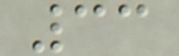33
